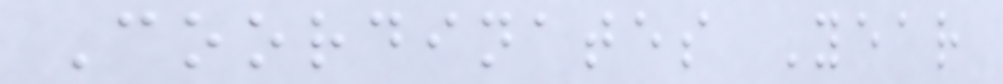Coordinates Year
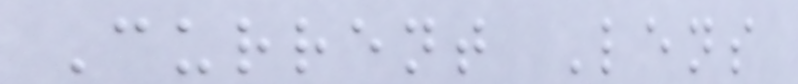Current Lens
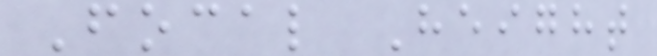Focal Height
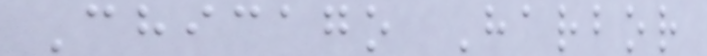Chicago Harbor
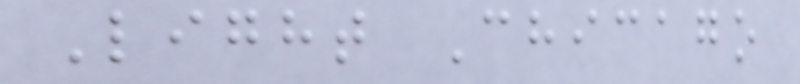Light Chicago
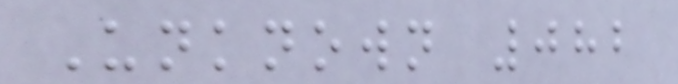Unknown 082
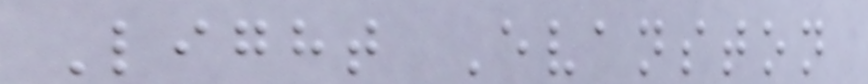Light Evanston
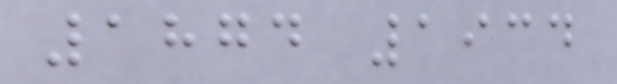1874 1934
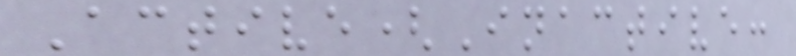Active(Inactive:
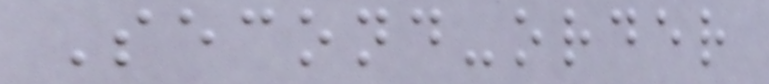Second-order
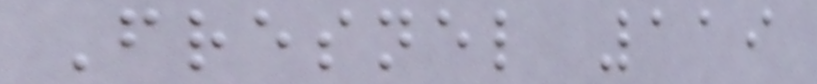Fresnel 119
